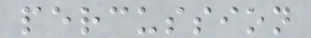percussion
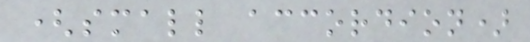(small accordion)
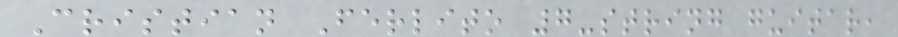Cristian Ferlito 7-string guitar,
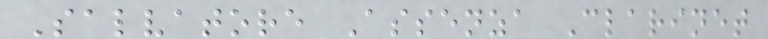Salvatore Assenza Clarinet
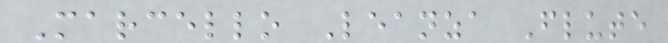Marcello Leanza Flute
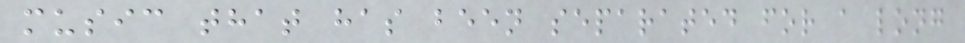music that has been separated for a long
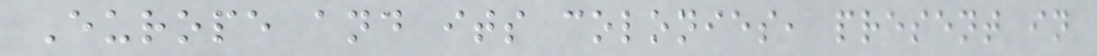Europe and its colonies, present in
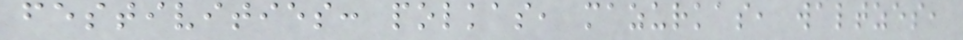festivities: polkas, mazurkas, waltzes,
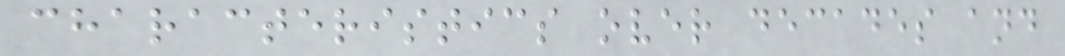characteristics over decades and
